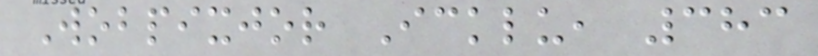Wobpixjor Icklu, 383
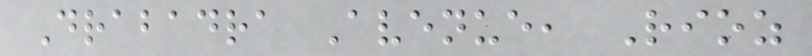Drabadra Avenue, Rioz
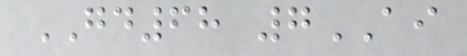GD68 7AI
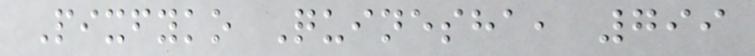Pixfyko Quinesha, 799
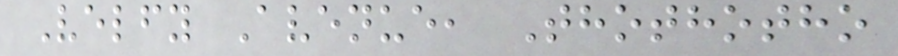Velfy Avenue, Thothotho
